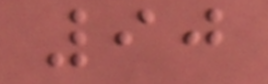90
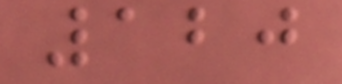120
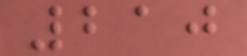210
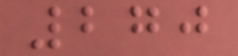270
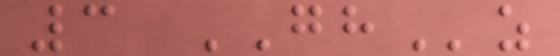3 GHz
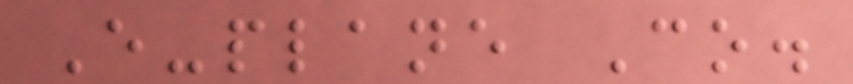E-plane Co.
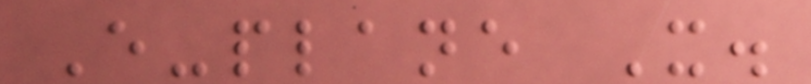E-plane X.
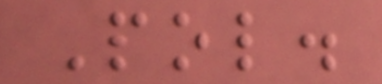Pol.
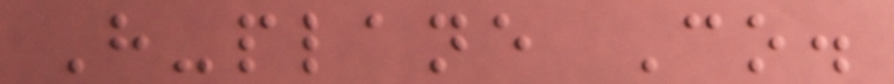H-plane Co.
